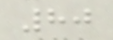80
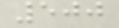500
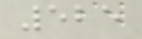525
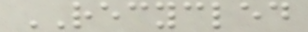RECYCLED
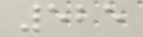525
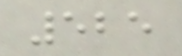525
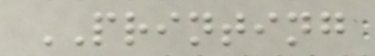PRINTING
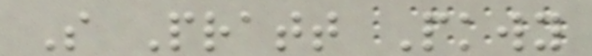S Pratt Pkwy
